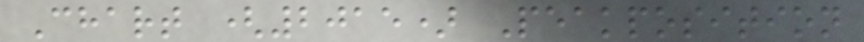Chart (2015) Peakposition
